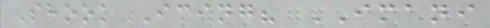Shook Icing? IMANI
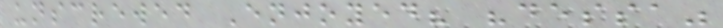unscrewed Enjoyed? "dessa"
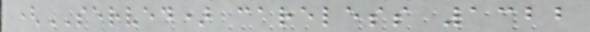(SERVED) careless 1322
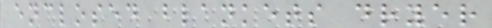enclosed blankets dryer
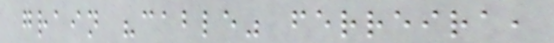grain "cable" ferreira,
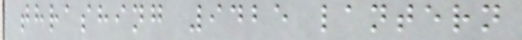thrashing 9425 lantern
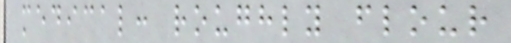medical: roughly flour
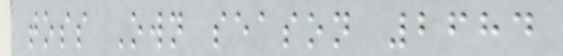toss Own season 2684
